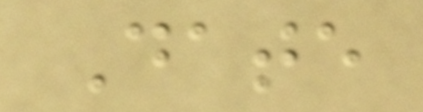Date
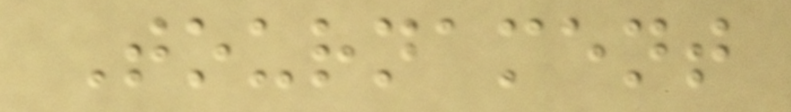Tournament
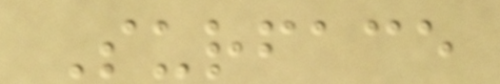Surface
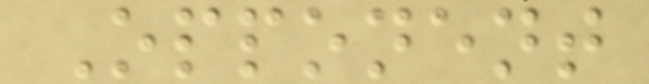Opponent
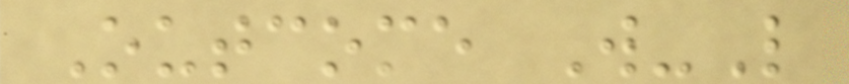Outcome W-L
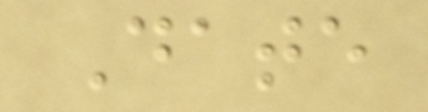Date
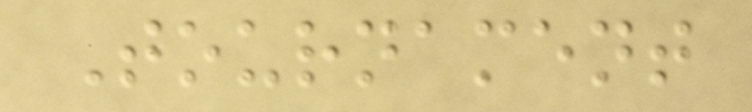Tournament
